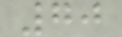70
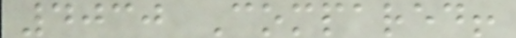4030 Compared!
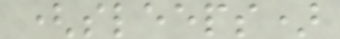(sleeps)
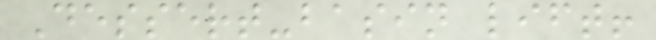Dessert-basin lift!
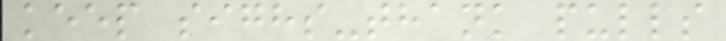keep sighs-thank pulls
